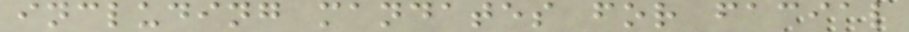including mandates for facial
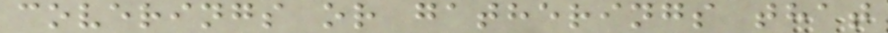coverings or gatherings that
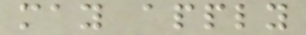may apply
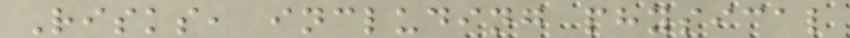Risks, including physical
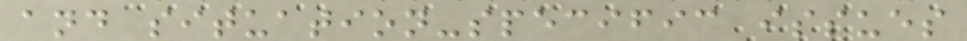and situation-specific issues
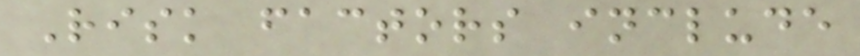Risk factors include
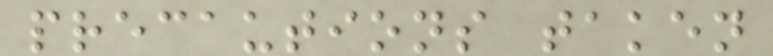precautions taken
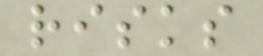risks
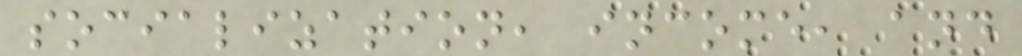socialization, income, and
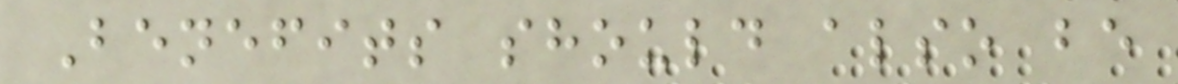Benefits should also be
